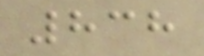838
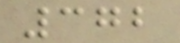372
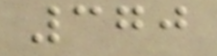370
